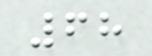68
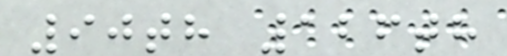90th 126th
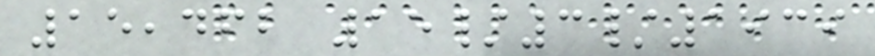15,462 15/3/1939
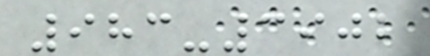983-3902
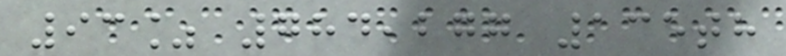93% 784,277 135th
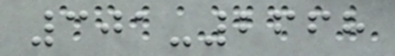301-2668
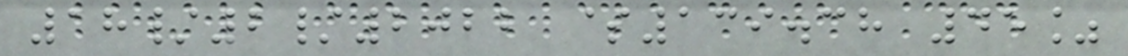18/2/2022 $139.38 45%
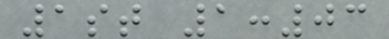1st 1:03
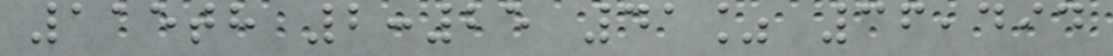115th 2:25 41% 36,494
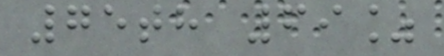75th 69%
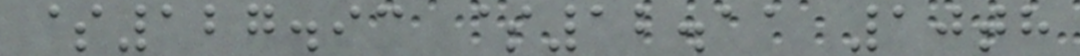$127.93 $12.11 10th
